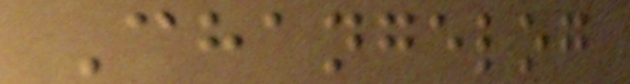Changelog
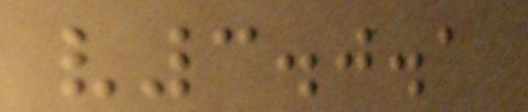v3.0.1
